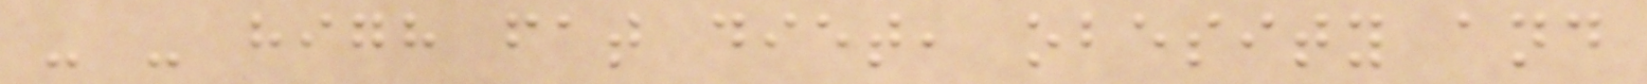- - high fat diet, obesity and
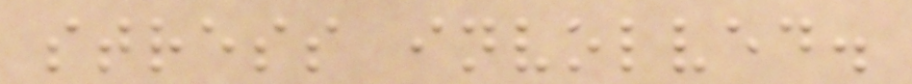stress involved.
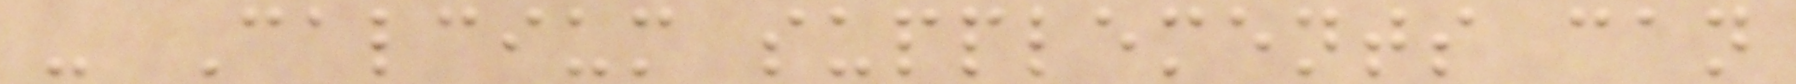- Calcium supplements can
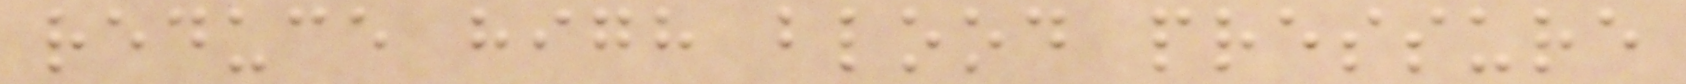reduce high blood pressure
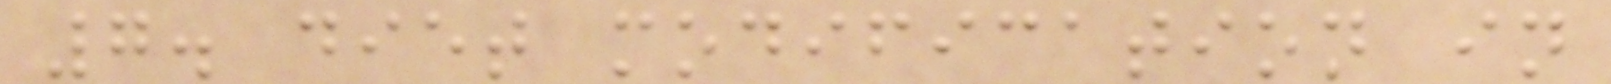7. diet modification in
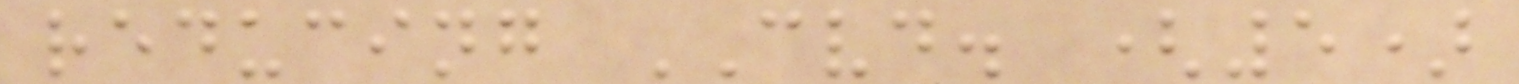reducing CVD. (5)
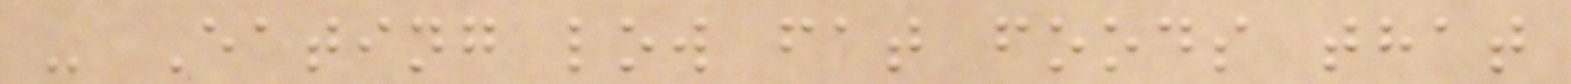- Eating low fat foods that
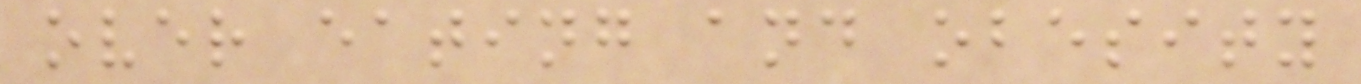over eating and obesity
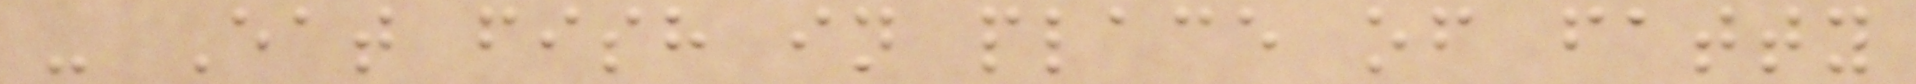- Eat fish in place of fatty
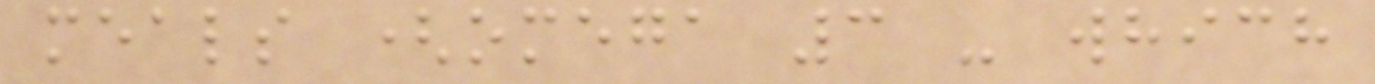meals (omega 3 - which
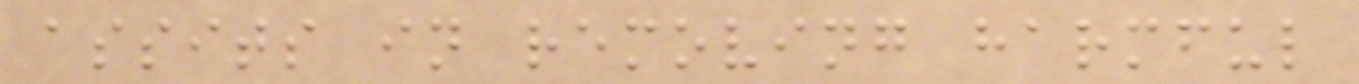assits in removing harmful
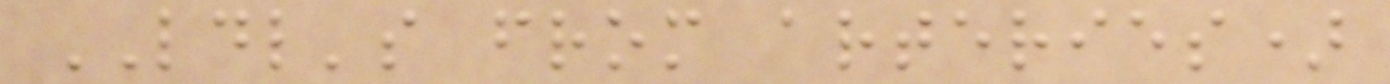LDL's from arteries)
